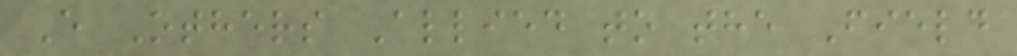E Others Allied to the Field
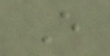E
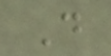D
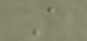A
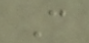C
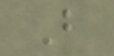B
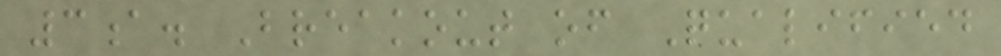3a. Breakout of Qualified
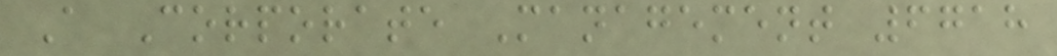A Corporate Management 6718
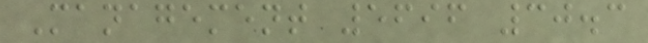Management 5696 30.3
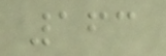163
